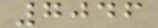7046
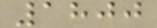1800
